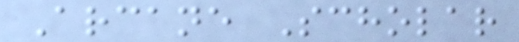Arcane Scholar
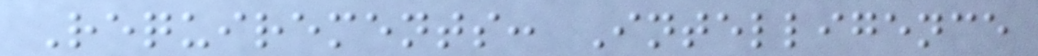Requirements: Intelligence
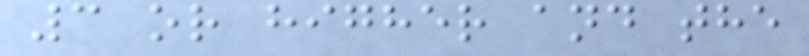3 or higher and the
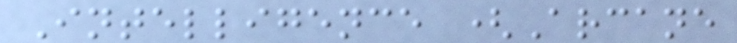Intelligence (Arcane
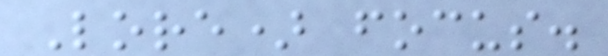Lore) focus.
